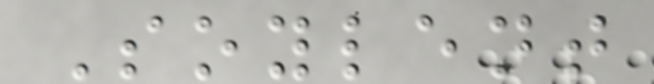Soylent
